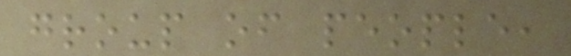group of people,
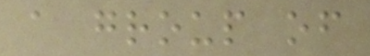a group of
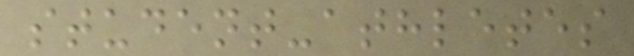student-athletes
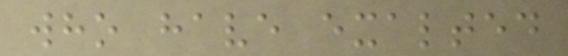who have exalted
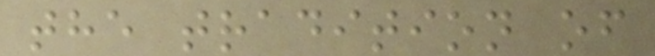the tradition of
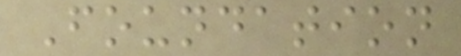Foundation
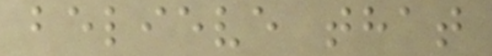believe that
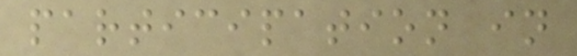participation in
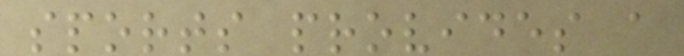sports provides a
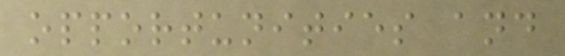opportunities and
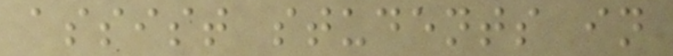assist students in
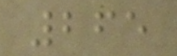265
